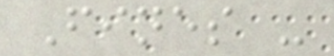Fines -
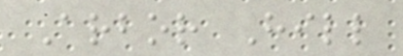Arbor Hill
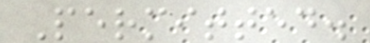Permitted.
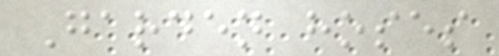Garden hoses
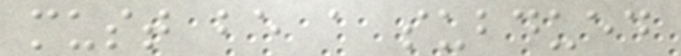must be a subdued
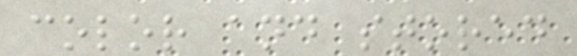color and stored
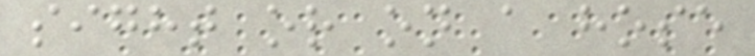sight or on a hose
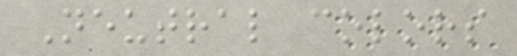Neutral colors
